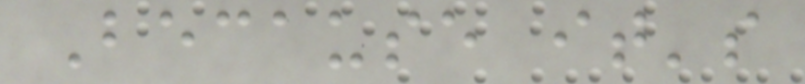Because it's
